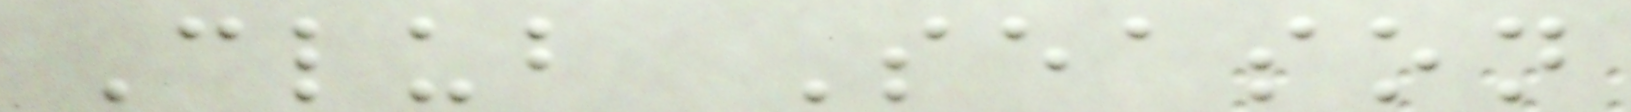Club Season
